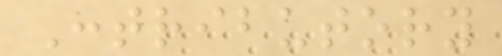Contributory
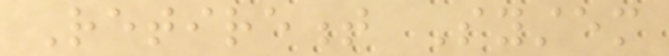Retirement System
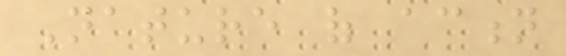Nature of action
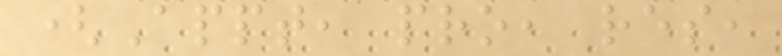(Appt, pro, res,
